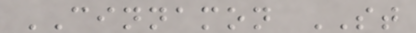CINNAMON ST
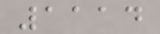1114
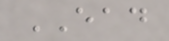EAD
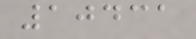10431
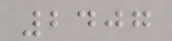2407
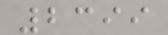2399
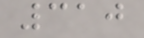310
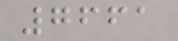7661
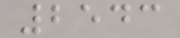2543
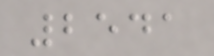2541
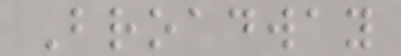Broadway
